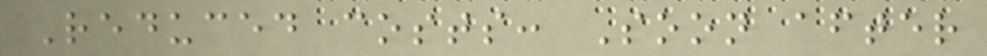Reduced costs: Soon after
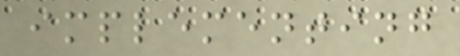implementing
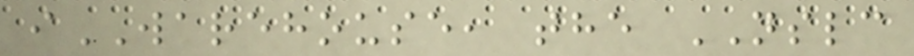iWAREHOUSE, the NSLC
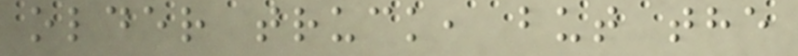older truck, but the
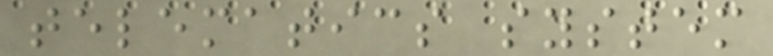telematics system
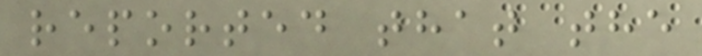reported that the
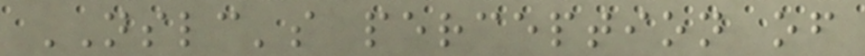NSLC's perception of
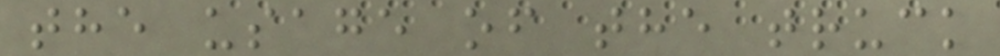the usage of the truck
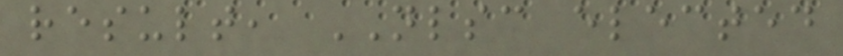result, NLSC elected
